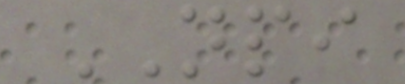NPI
